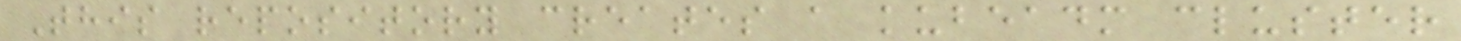This repository creates a kubeadm cluster
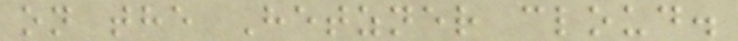on the Hetzner cloud.
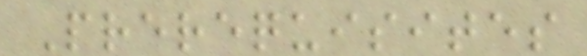Prerequisites
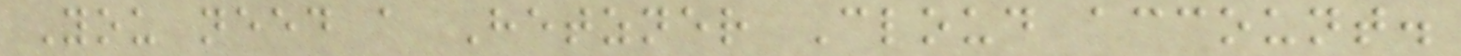You need a Hetzner Cloud account.
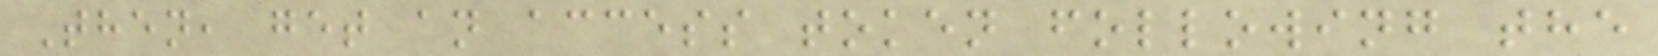Then, get an access token following the
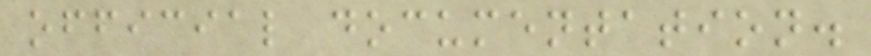official documentation.
